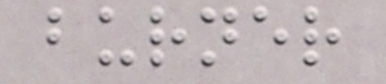burner
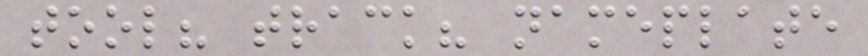tool? track? nameplate
